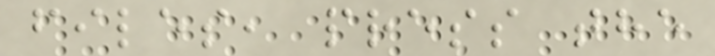files, press the
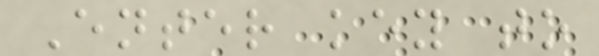Enter key to
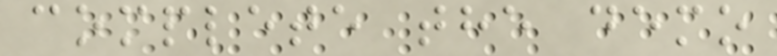complete the demo
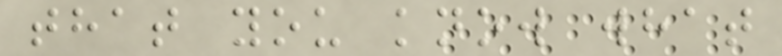that you know what
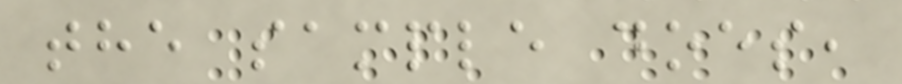the sample does,
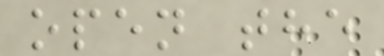open the
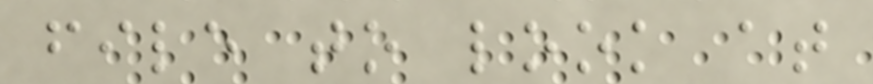file to look at
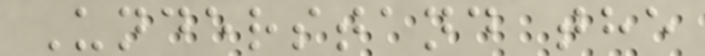Understand the
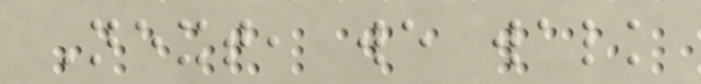Next, we walk
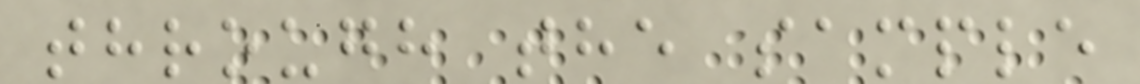through the sample
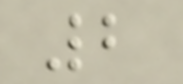2
